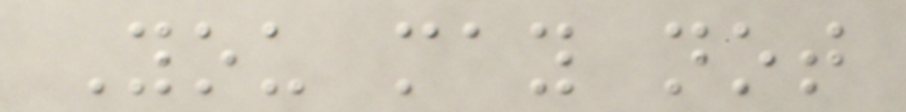You may not
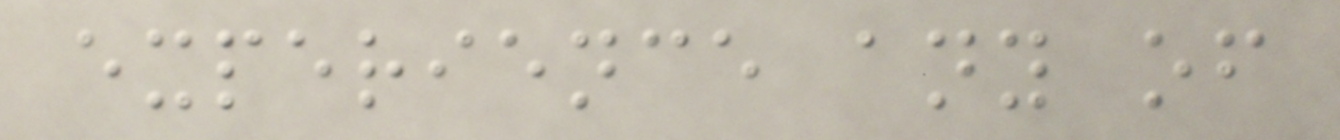experience any of
